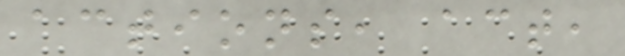actions, act,
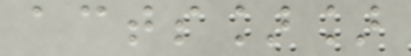acts]]
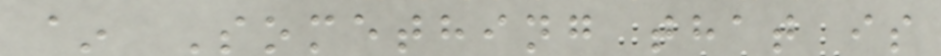~ Something that is
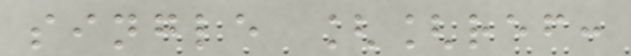single [[ref:
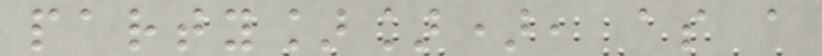party]]), as a
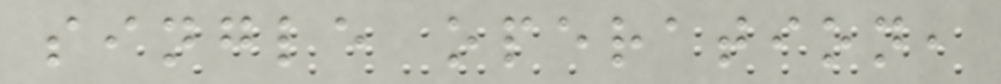single operation,
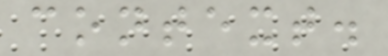context.
